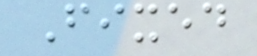Fixed
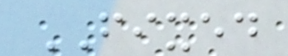FIXED
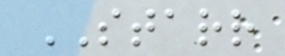STARR
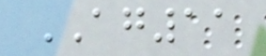AG11
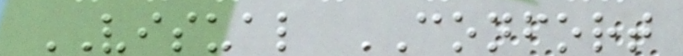VISUAL CONFORT
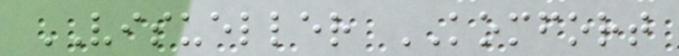VISUELLER KOMFORT
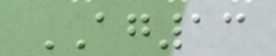AG13
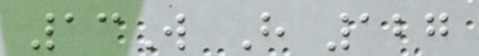13W H 127
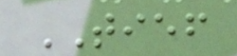TIEF
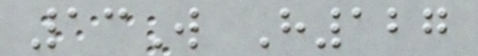13W H127
